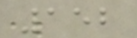152
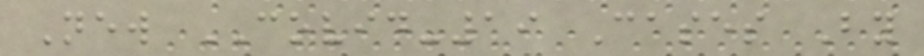New COVID-19 Cases By
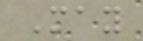May
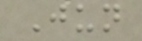Jun
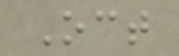Oct
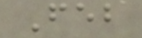Feb
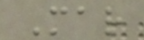Mar
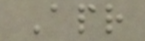Apr
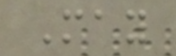May
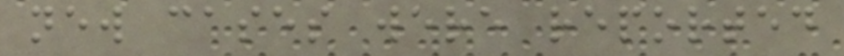new cases were reported
